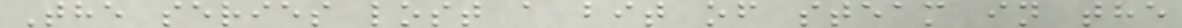The series lost a bit of steam in the
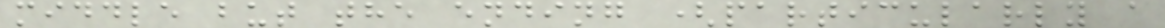middle but the ending (particularly a
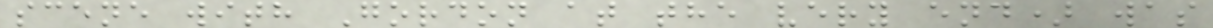scene with Gordon at the very end) was
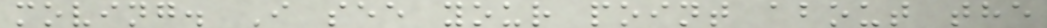moving. I see your point about the
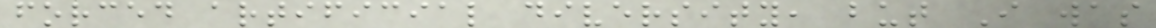forced artificial diversity, but I was
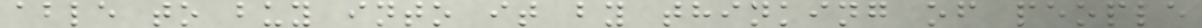able to buy into it by thinking of people
